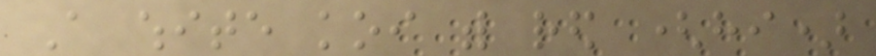A white koi with red (hi)
